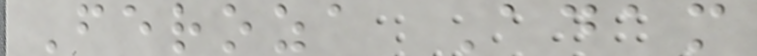Feroza Adam
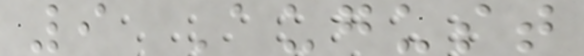9 August
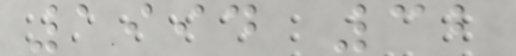1994 32
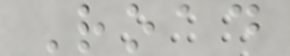Road
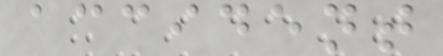accident
